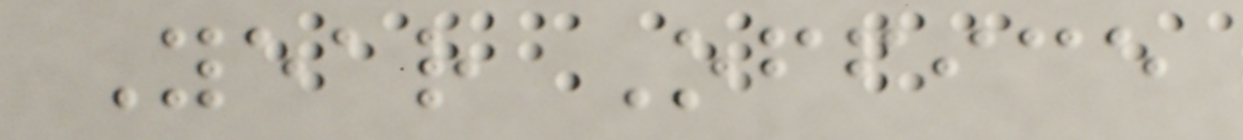Year Office
